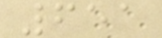651
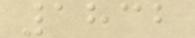1832
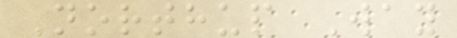Northup Way
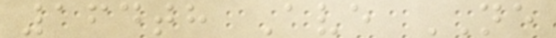164th Ave NE
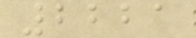2221
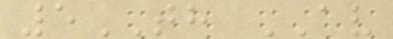5TH AV
